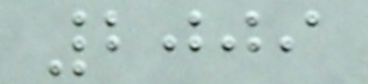2009
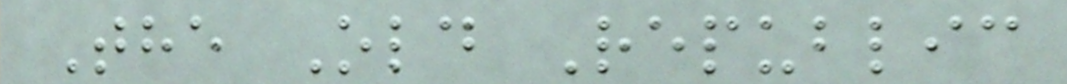The Old Republic
